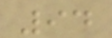94
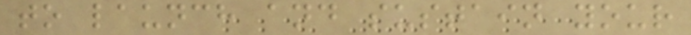to launch and sustain your
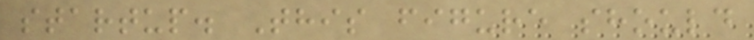startup. This figure should
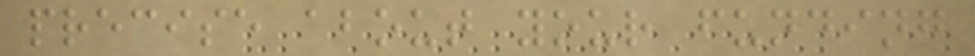precise about your funding
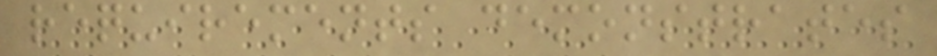requirements demonstrates
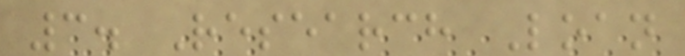3. Research Loan
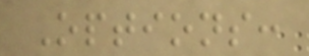Options:
